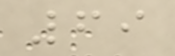69
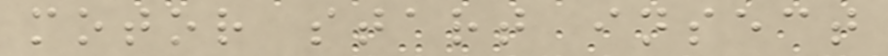motor start insect
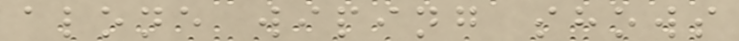alone wiping shows
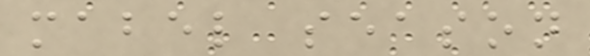mabel season
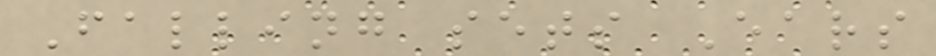Falling sets Ears
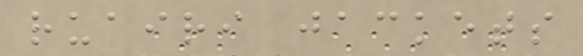ruairi jackets
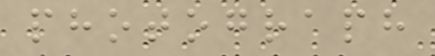photograph
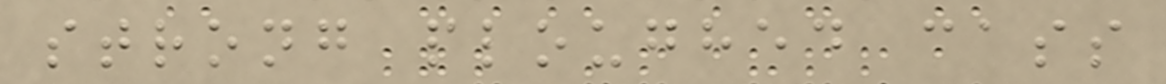strong ploughed cass
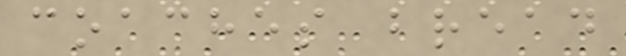coaches bread
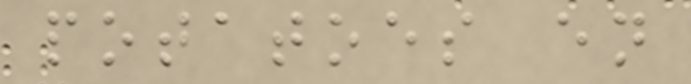potatoes en
